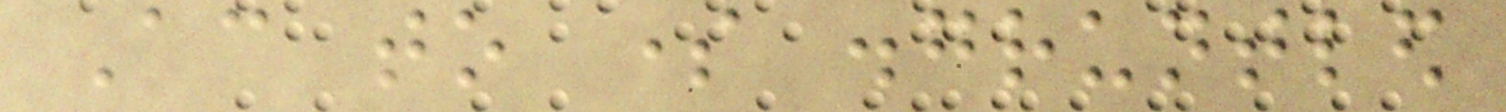According to some disgruntled
